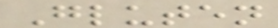Gluten
